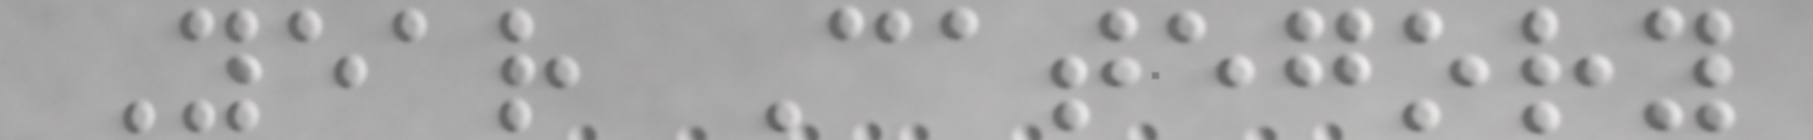Year Category
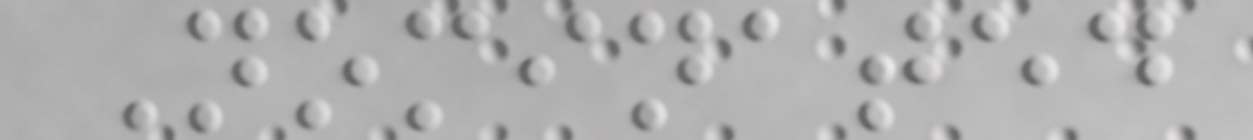Nominated
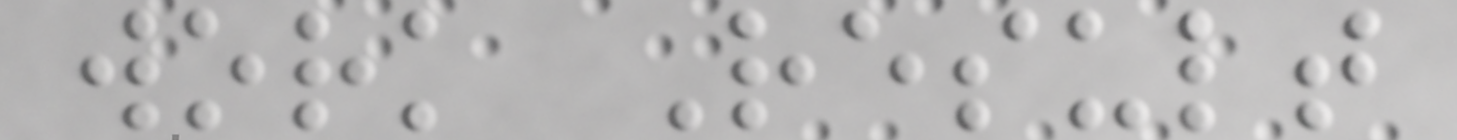work Result
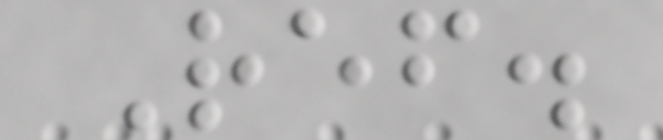Ref.
